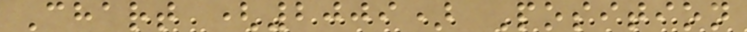Chart (2009) Position
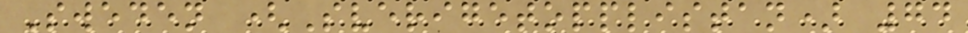Sweden (Sverigetopplistan) 74
